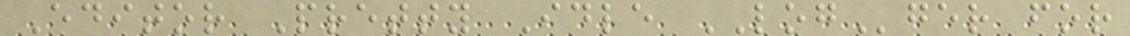Editor Pretty Idle LOGger for
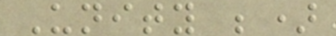Unity ;)
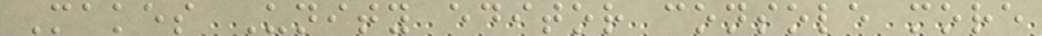Makes Unity editor console more
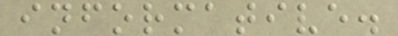informative.
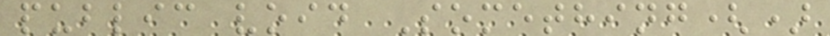public void Something()
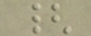{
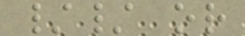// or
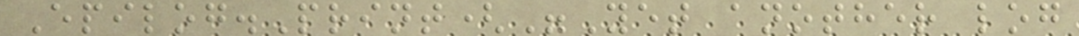Epilog.Print("Yet another log
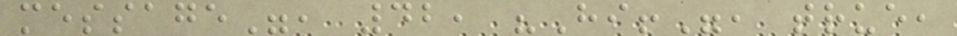message", 42, "Hi!", true,
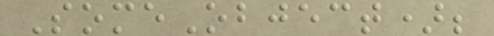SomeObject);
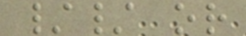// or
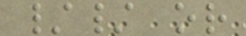// or
